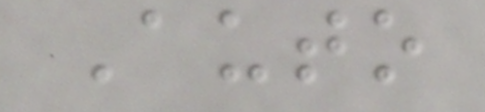Auto
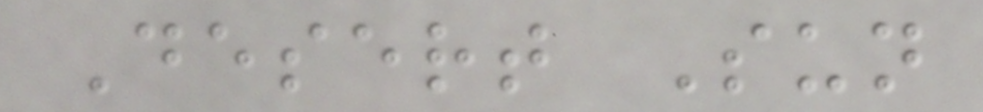Desert Sun
